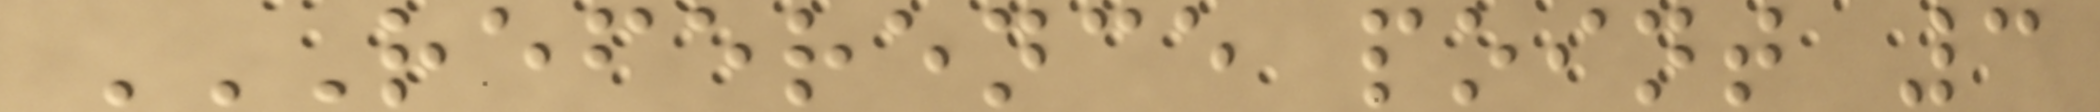REFERENCE POINT 3
